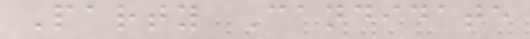Party Candidate
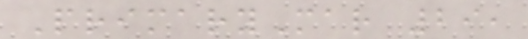PrimaryMar 29,
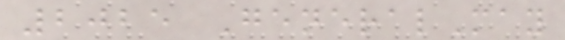2025 GeneralMay
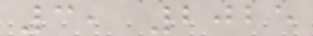3, 2025
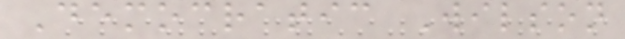Democratic Wilson
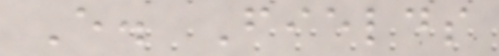E. Fields
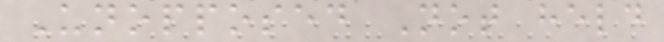Unopposed Not held
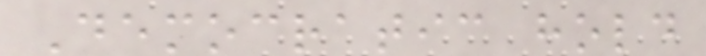Democratic hold
